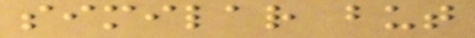similar but
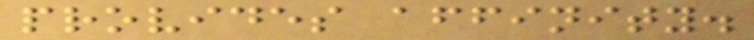provides affinity.
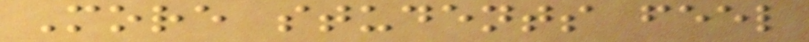More students feel
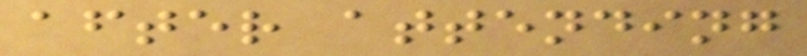after attending
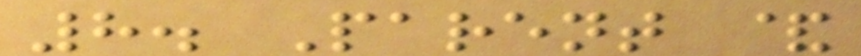8. Parent &
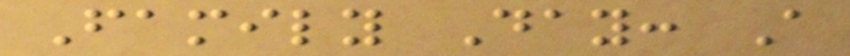Family Day: A
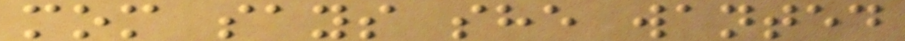mom says she wanted
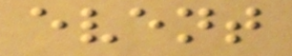event
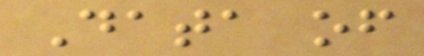Data of
